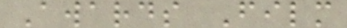Awards Film
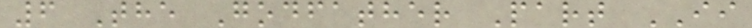6 The Godfather Part II
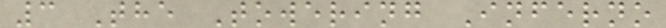3 The Towering Inferno
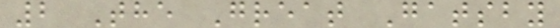2 The Great Gatsby
